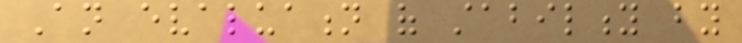An evaluation of stability by
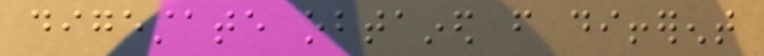digestate obtained from different
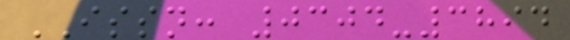ISSN: 0304-3894
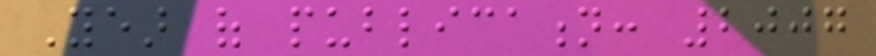Year of publication: 2007
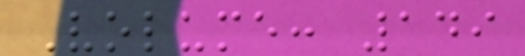Volume: 149
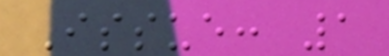Issue: 1
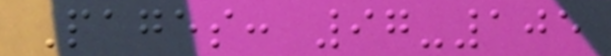Pages: 97-105
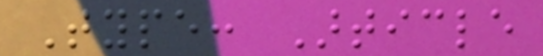Type: Article
